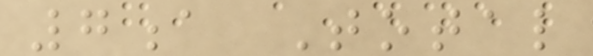7a Total
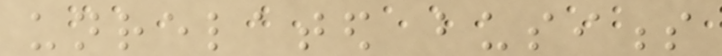unrelated business
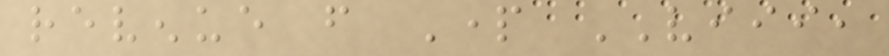revenue from Part VIII,
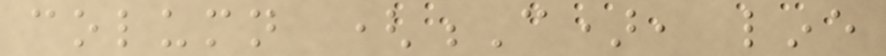column (C), line
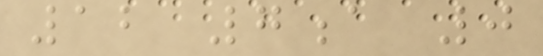12 7a 0
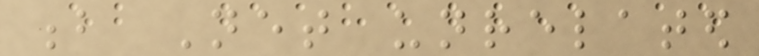b Net unrelated
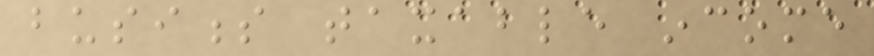business taxable income
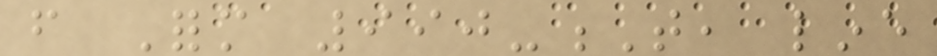from Form 990-T, line
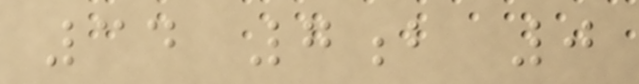34 7b 0
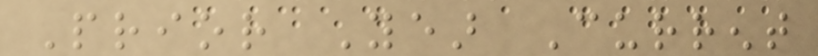Prior Year Current
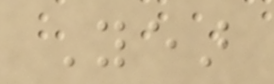Year
